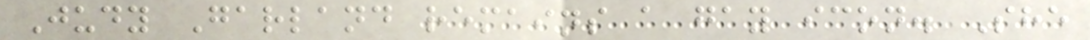Judy Garland remains a gay icon. She
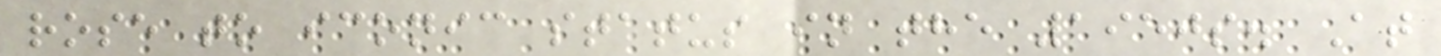rose to iconic status in the 1950s. At
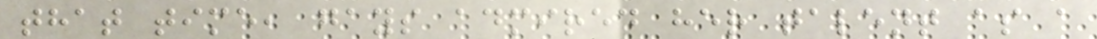that time, gays admired her talent as a
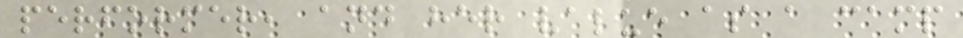performer, and her value as a camp
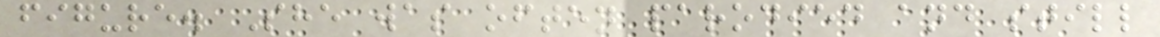figure. She was often parodied and still
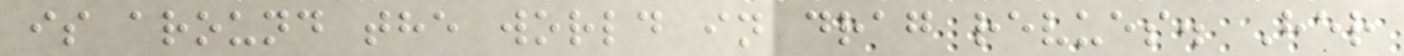is around the world in drag revues. Her
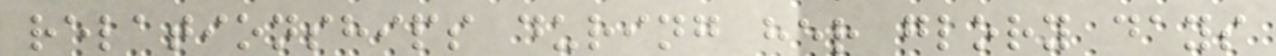relationships during her glory days
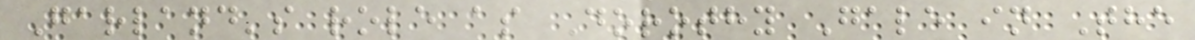Garland's role as Dorothy Gale in The
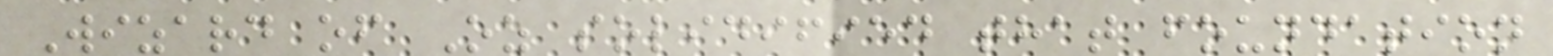Wizard of Oz solidified that foundation
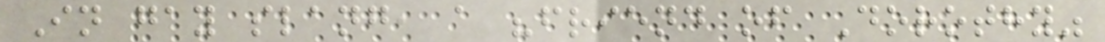In gay slang, a "friend of Dorothy"
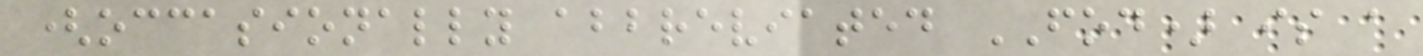(occasionally abbreviated FOD) is a
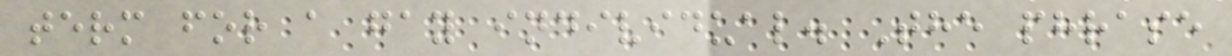term for a gay individual. The phrase
